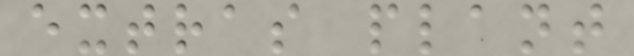extras plant
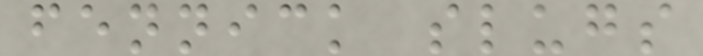fennick slugs
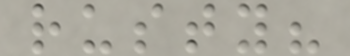rusty?
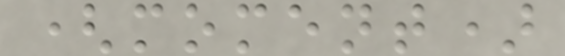(moment)
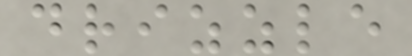drizzle
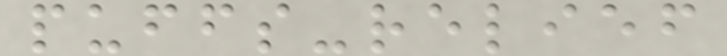puffs-relief
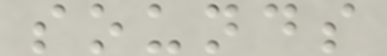sounds
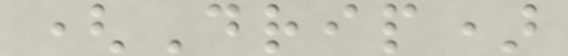(Drip)
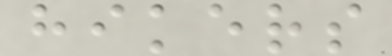hikers
